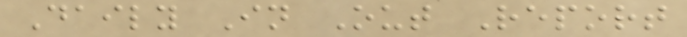Daily In Out Report
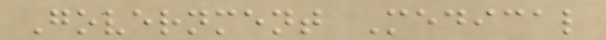Government Medical
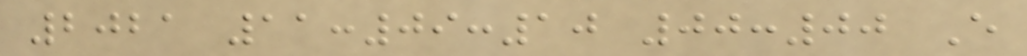2021 11:09:10 00:00 E
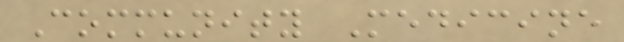Community Medicine
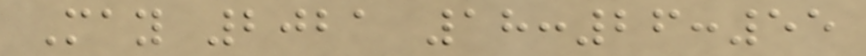May 2021 18:26:55
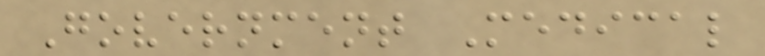Government Medical
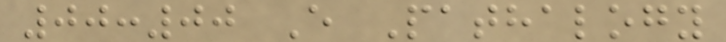00:00 E Pathalogy
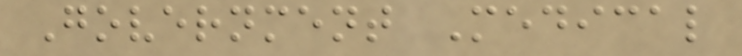Government Medical
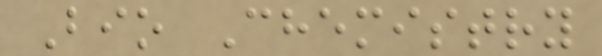Bio Chemistry
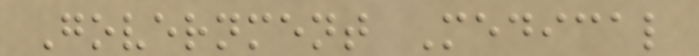Government Medical
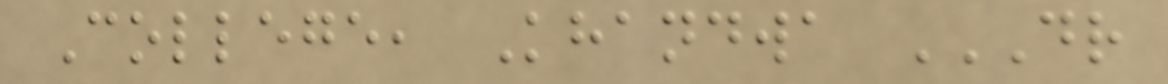College, Khandwa DR
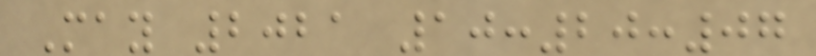May 2021 10:20:07
